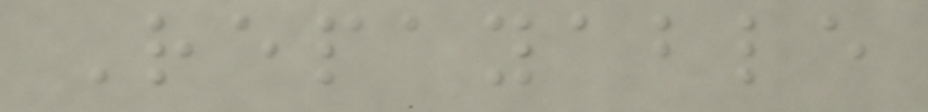Repayable
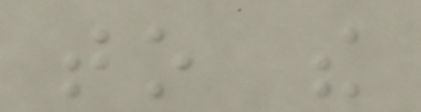to the
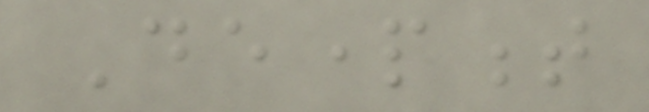Department
